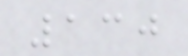130
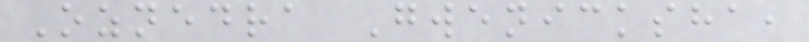Oznedra Gwenicksha,
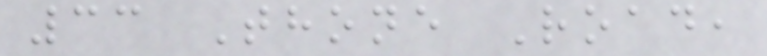33 Thone Road,
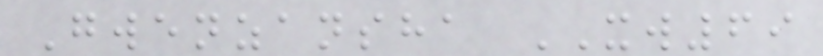Gwenzansha XW69
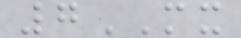7MX
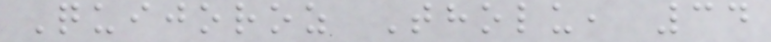Quijoroz Tholu, 34
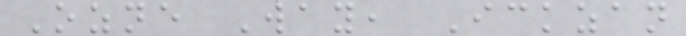Ozne Way, Ickzan
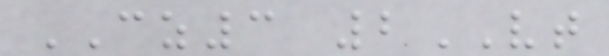CZ3 2VT
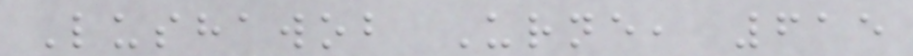Lushawob Urne, 615
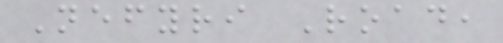Nefyri Road,
